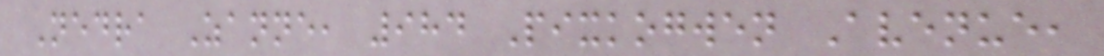Nedra Zanne, 984 Pixkogwen Avenue,
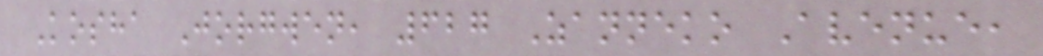Kosha Jorgwen, 627 Zanneko Avenue,
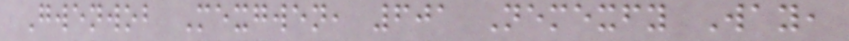Gwenwob Mexgwen, 601 Nemexfy Way,
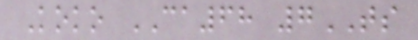Koko CA68 7TS
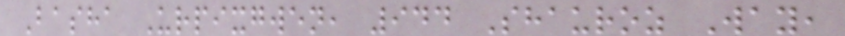Basha Urpixgwen, 944 Shauroz Way,
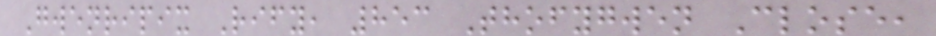Gwenripix Rify, 853 Thofygwen Close,
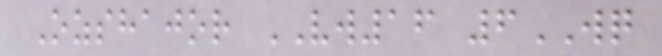Ozshajor VW16 6WQ
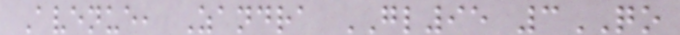Avenue, Zandra GL95 3QO
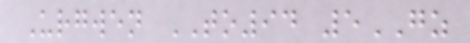Urgwen TO94 5GZ
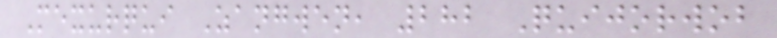Mexurqui Zangwen, 282 Quijorwob
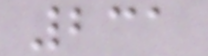231
